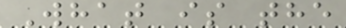What is the
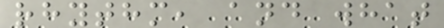rhythm, and what
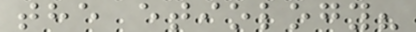the etiology?
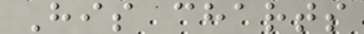His charts
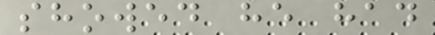showed he had
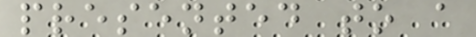presented to a
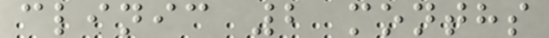clinic 2 months
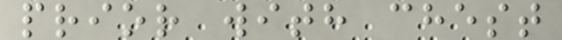prior with chest
